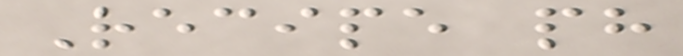Recipe ph
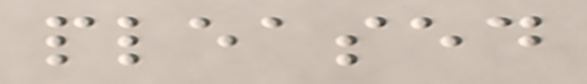pleased
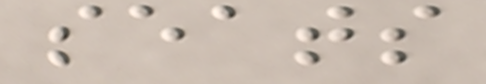seats
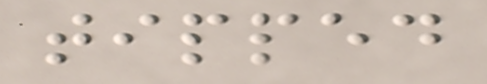tipped
